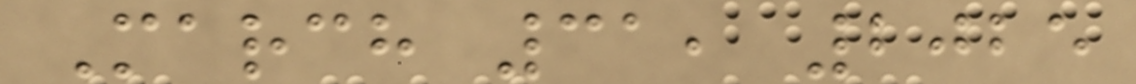March 31, 2025
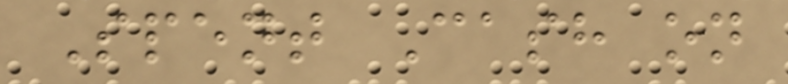Spent Cash on
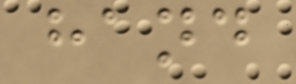hand
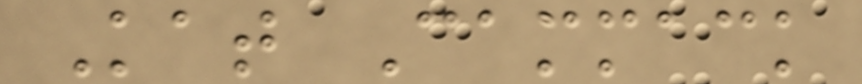Kat Cammack
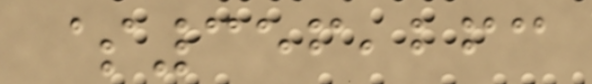$356,263
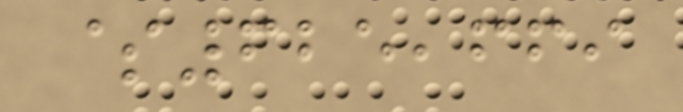$625,669
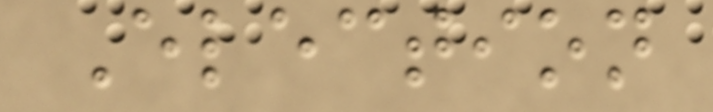Election
